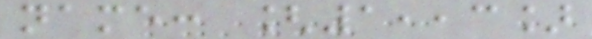name: [1,,3]
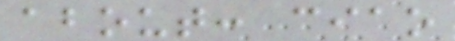about: ciao
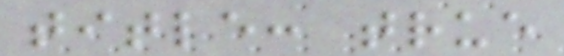title: true
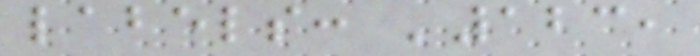labels: '123,
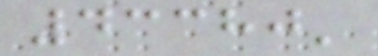43380'
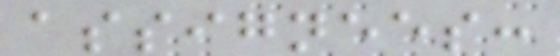assignees:
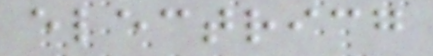electricg
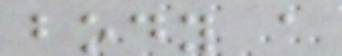body a
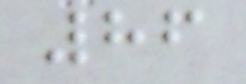86
